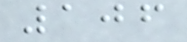106
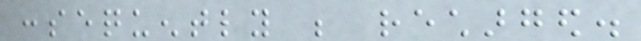consequently be recharged.
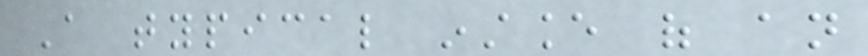A typical instance of an
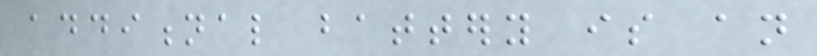additional battery is an
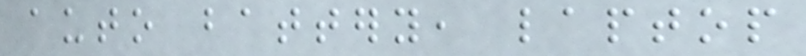auto battery, laptop
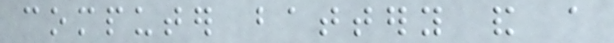computer battery and a
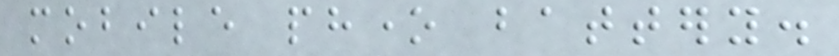mobile phone battery.
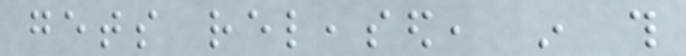gets released, in this
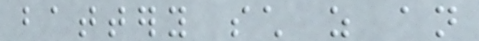battery such as an
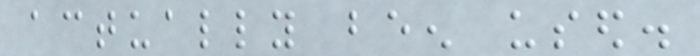actually been used.
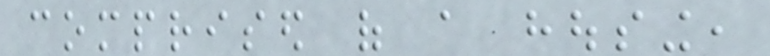comprised of a housing,
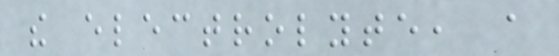the electrolyte, a
